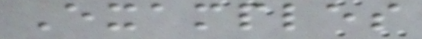Examples
